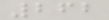262
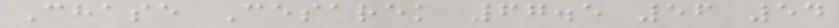Chase Cesarek 67.5 56 54
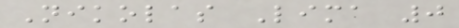Nikolas Lima 0
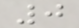0
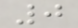0
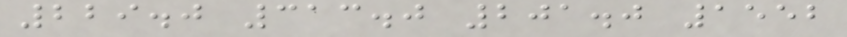229.0 313.0 201.0 1552
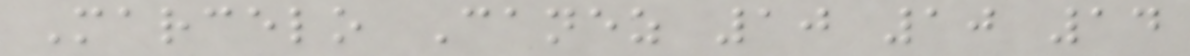Marcelo Canez 10 10 14
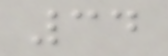34
